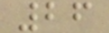26
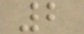2
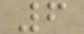6
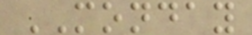MONDAY
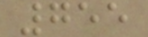755
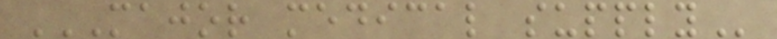MAJOR MEDICAL SUPPLY
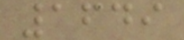1649
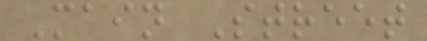Main Street
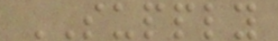SUPPLY
